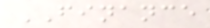FINANCE
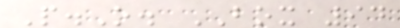P.O. BOX 94
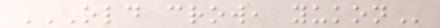OLD CROW, YUKON
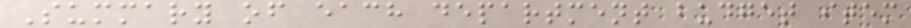Summary of each department budget item
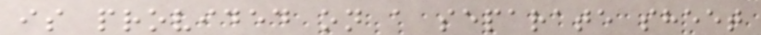is provided on a separate sheet
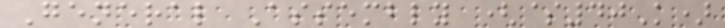General Assembly ($40K)
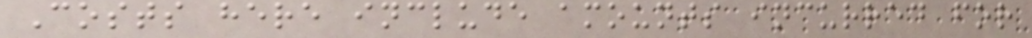Costs here include amounts incurred for
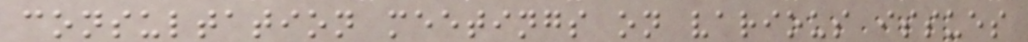consultation meetings on various issues
